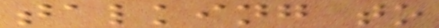talking to
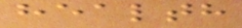health
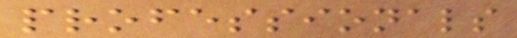professionals
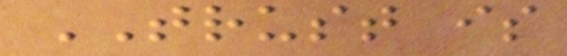TRUST is
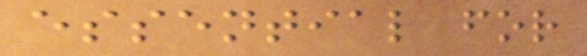essential for
